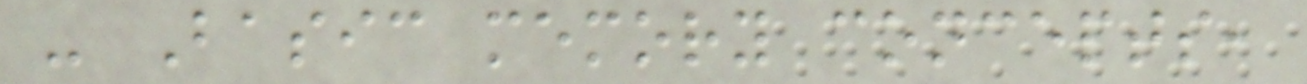- Basic memory concepts,
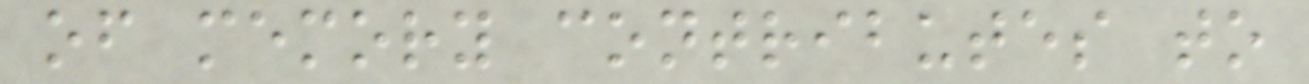of memory contributes to
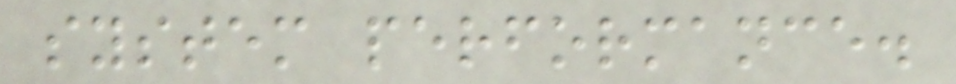system performance.
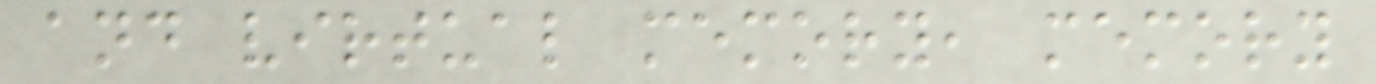and virtual memory, memory
